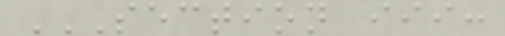SECTION III:
